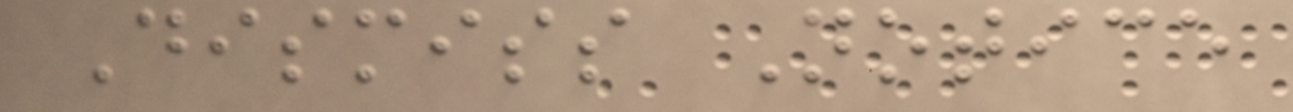Dismiss Notice
